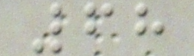68
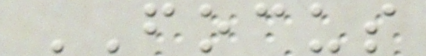FOCUS
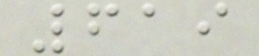619
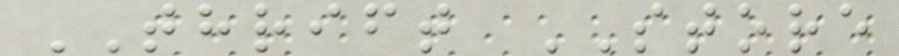THRIFT STORE
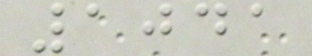1041
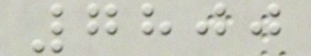7800
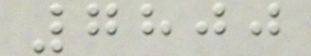7800
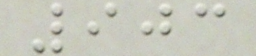903
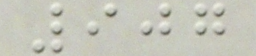907
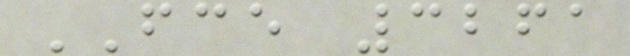FCE 3261
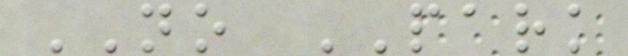NO PARK
